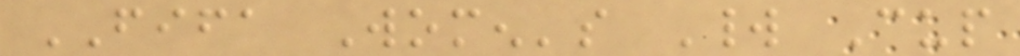FIFA Women's World Cup
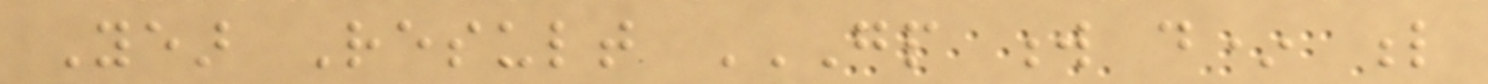Year Result GP W D* L
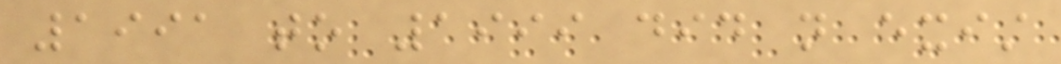1991 to 1999 did not exist
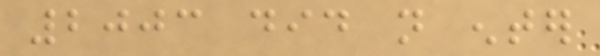2003 did not enter
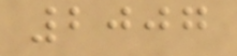2007
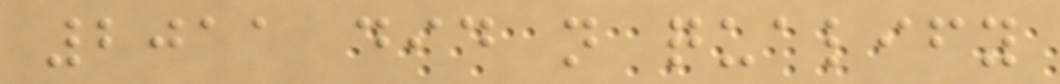2011 did not qualify
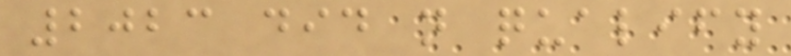2023 did not qualify
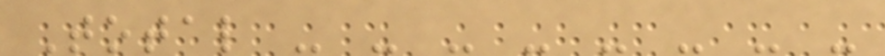Total - - - - - - - -
